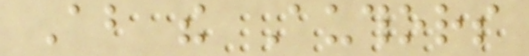About the Authors
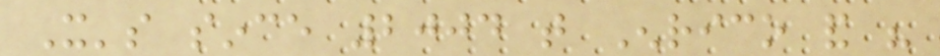It's since 2004 that Enrico and his
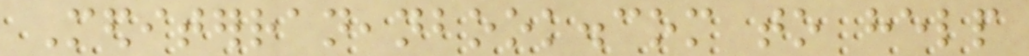Mediterraneanbook.com to help
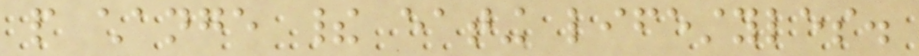people change their eating lifestyles.
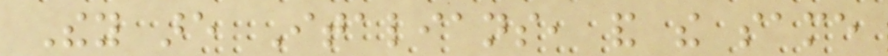They are Italians, and the same
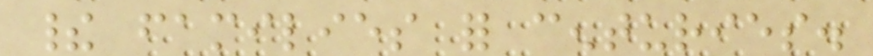their families for centuries.
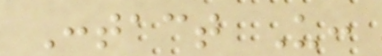Contact Us:
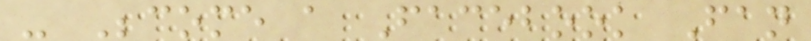- Become a Facebook Fan
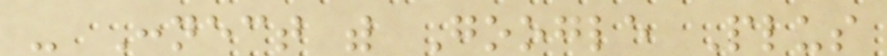- Connect with Google Plus
